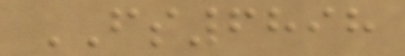FS6898
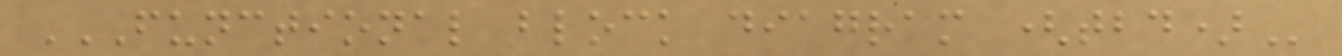FUNCTIONAL BLOCK DIAGRAM (TBD)
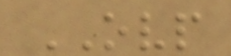OVP
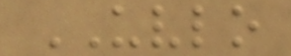UVLO
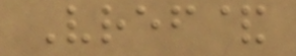Vref&
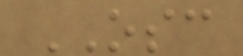OSC
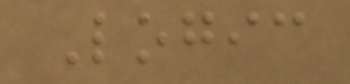Logic
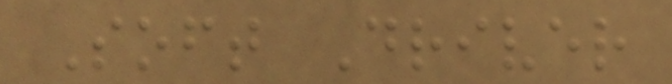Soft Driver
